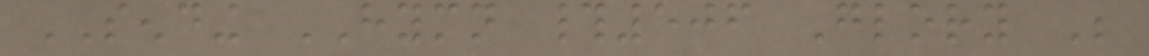SENDING HYMN #506 Glory Be
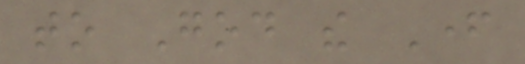to God the Father
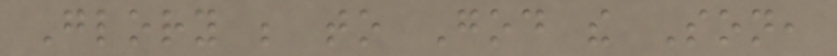Glory be to God the Son,
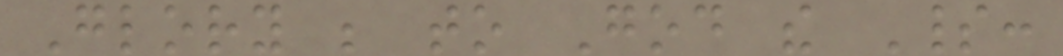Glory be to God the Spirit:
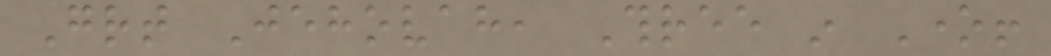Great Jehovah, Three in One!
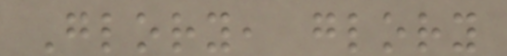Glory, glory
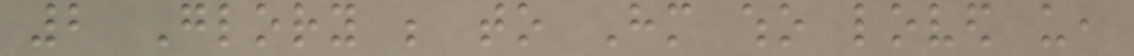2 Glory be to Him who loved us,
